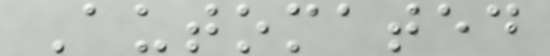Automated
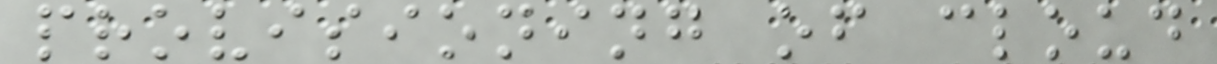provisioning of cloud
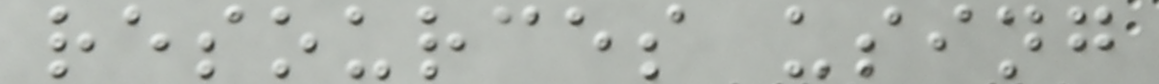resources using
